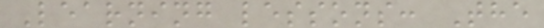Learning lessons: The
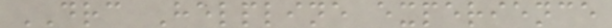DRC Helpline experience
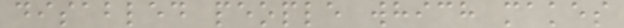disabled people which makes
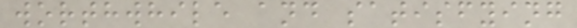worthwhile and satisfying
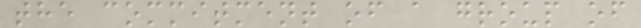the commitment of a group of
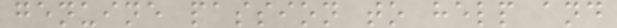genuine passion to help and
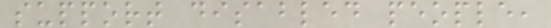support disabled people,
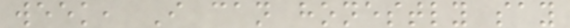week, I can honestly say
